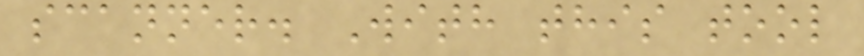scanner. With this tool
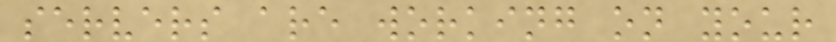servers are working on your
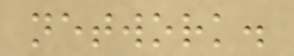network.
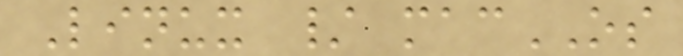Linux / macOS
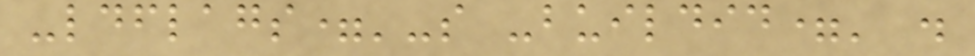-ldflags='-s -buildid=' .
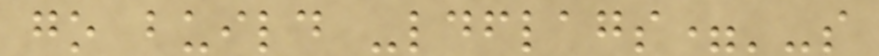go build -ldflags='-s
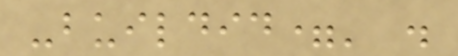-buildid=' .
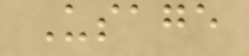Usage
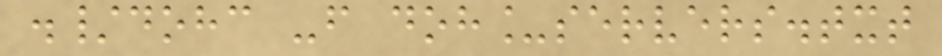./dohc -f doh_servers.txt
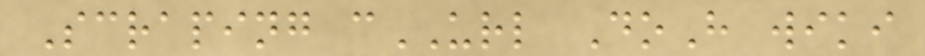Scraping cURL DoH wiki
